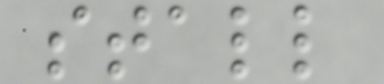stall
